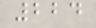224
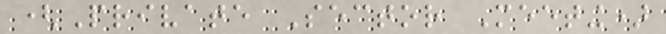(Private Sector Meeting)
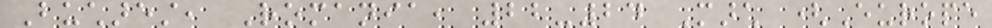Bucharest, Romania, 22-24 March (Europe
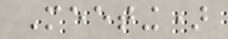Meeting)
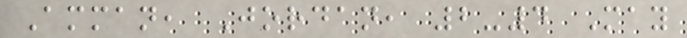Amman, Jordan, 2-4 May
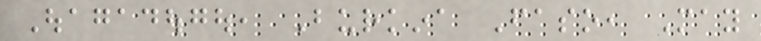Ouagadougou, Burkina Faso, May
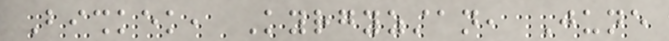Bishkek, Kyrgyzstan, June
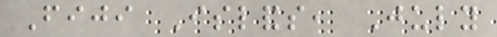Fiji Islands, July
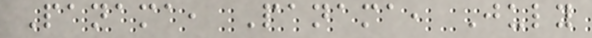Panama, Panama, July
